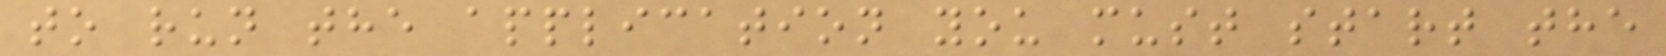to run the application you must start the
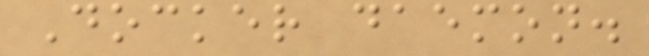Docker daemon.
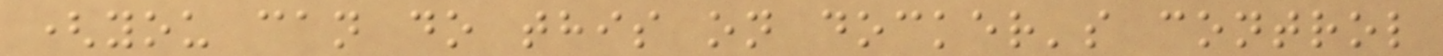(you can do this on docker's control
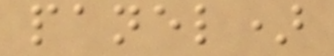panel)
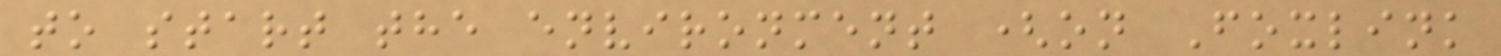to start the environment (on Foxlink
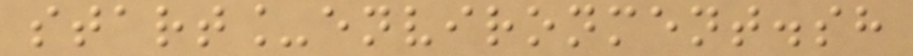start_environment.sh
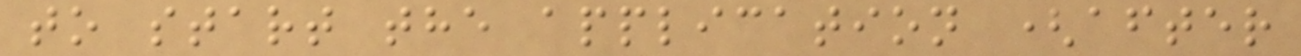to start the application (after
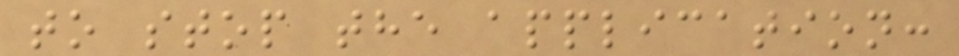to stop the application:
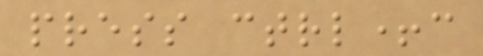press ctrl+c
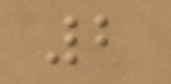2
